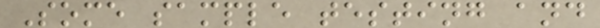Some sample testing and
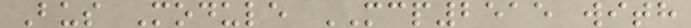Bus Module MCP2515 with
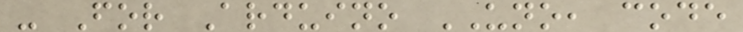- For Arduino UNO, code
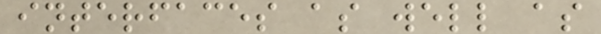interfaces as well as
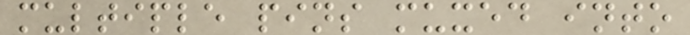multiple pins muxed into
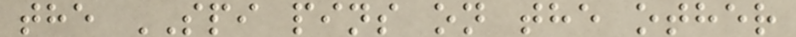the SPI pins on the other
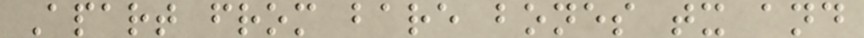Apart from bare bones tx and
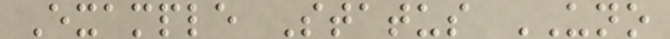Example Status UNO
